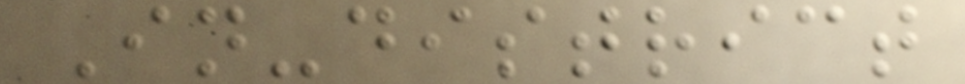In-district
